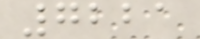7221
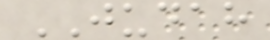JUDAH
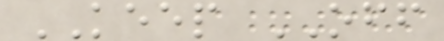KEEP OFF
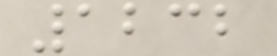1232
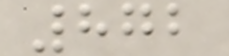872
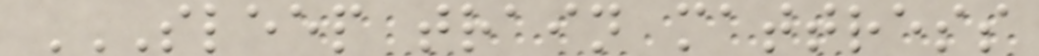SLEEP TRAIN MATTRESS
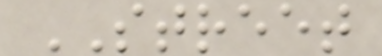STREET
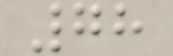78
